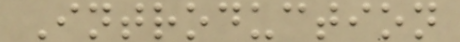Introduction
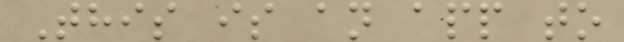This is an app to
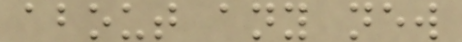about any new
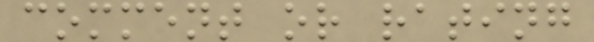comment or rating
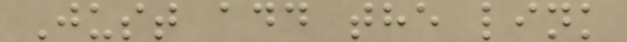Just add the link
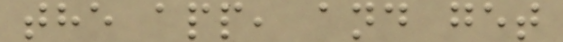the app, and get
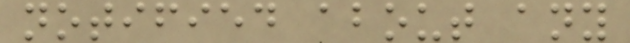notified about any
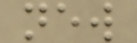new
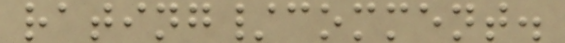rating/comment.
